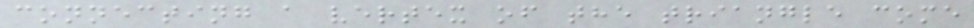connecting a vertex of the triangle come
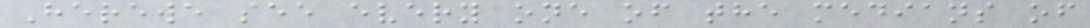Herewe see every one of the medians of
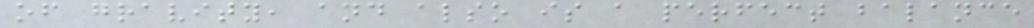of gravity, and also is a perfect balance
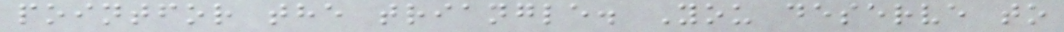pointfor the triangle. You deserve to
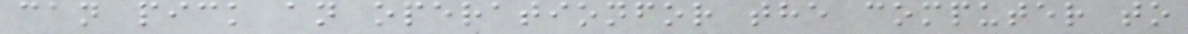can pick an operationfor the computer to
